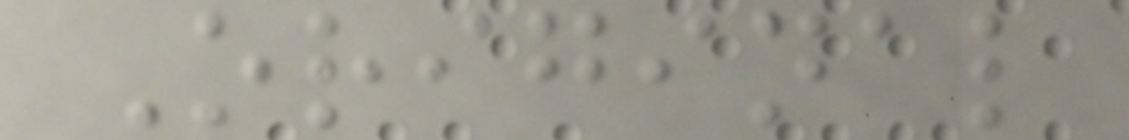Original
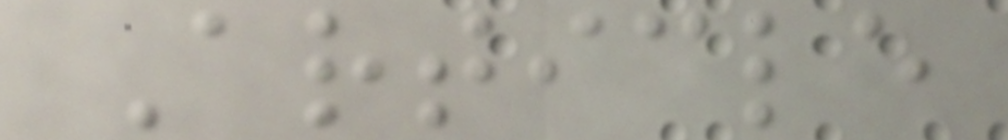Article
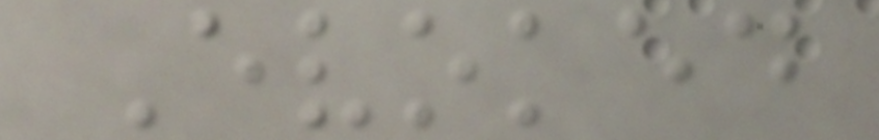Evoked
